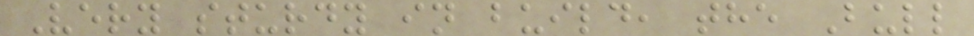Very sturdy in build, the Bull
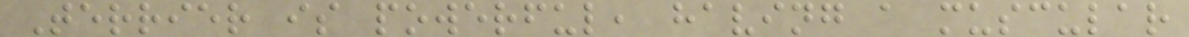Terrier is powerful, having a muscular
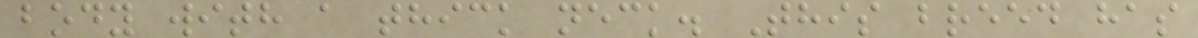body with a thick neck. This breed has
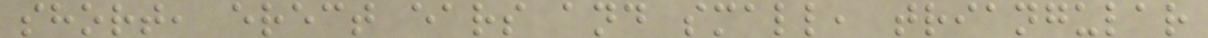short, erect ears and small, triangular
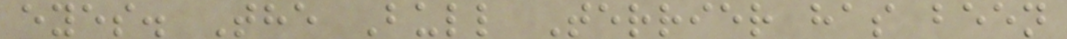eyes. The Bull Terrier has been
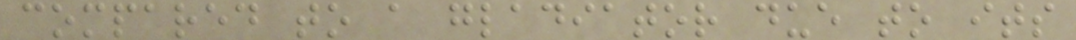compared to a gladiator due to its
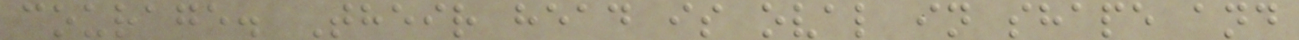courage. Their head is oval in shape and
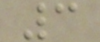3
